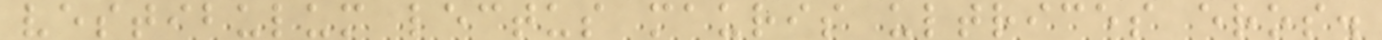vestibulum lectus mauris ultrices eros.
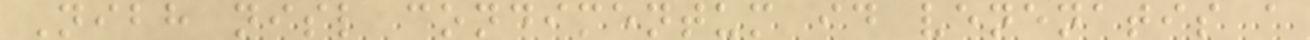Nibh nisl condimentum id venenatis a
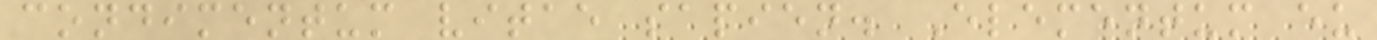condimentum vitae sapien. Elementum eu
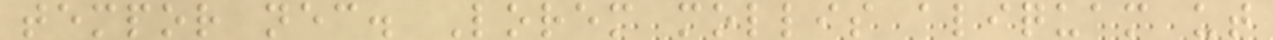tempor nec. Lorem mollis aliquam ut
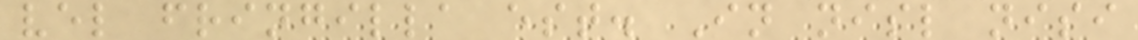vel fringilla est. In nisl nisi
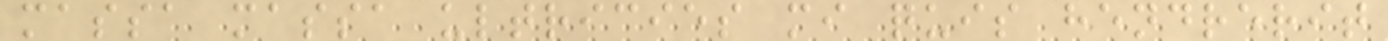massa massa ultricies mi quis hendrerit
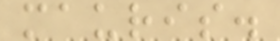mauris.
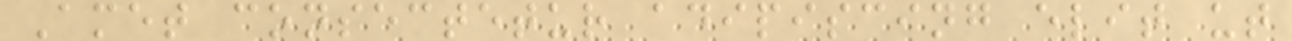Amet consectetur adipiscing elit ut
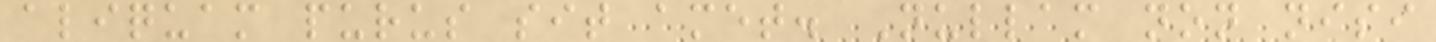aliquam purus sit amet. Nullam non nisi
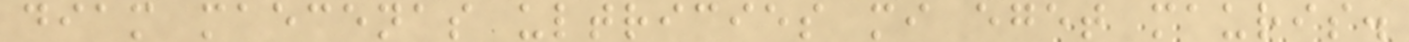diam maecenas ultricies mi eget mauris.
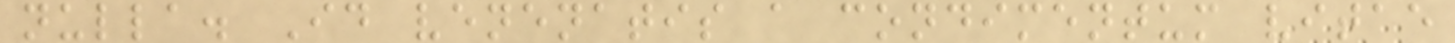nulla. Id venenatis a condimentum vitae
